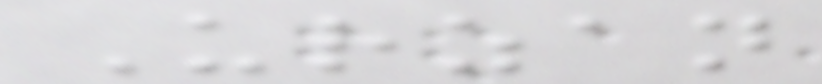Urzan
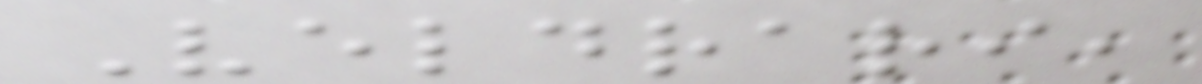Veldrari,
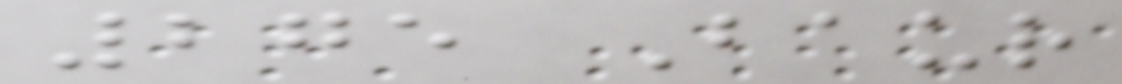275 Baur
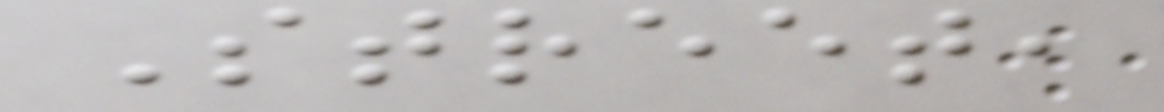Street,
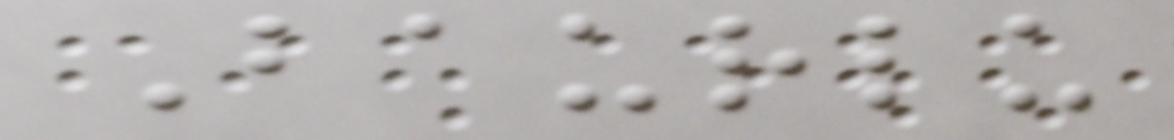Baurlu
